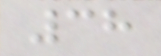38
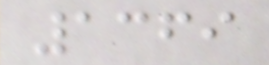1369
